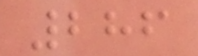286
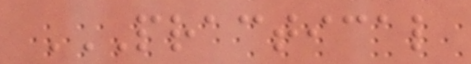PRACTICAL
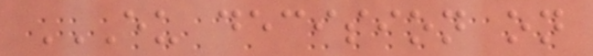EU DECISION ON
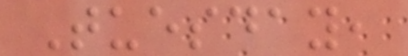Tuesday,
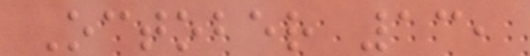October 13,
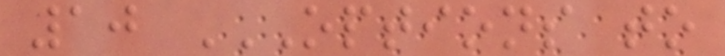10 OPTIONS TO
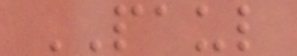PAUL
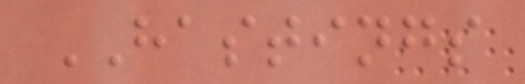HASTINGS
